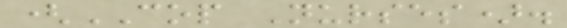(COP Nurses).
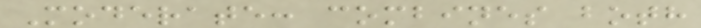Moderate: combines both
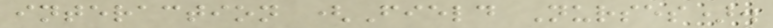interaction (Field Nurses).
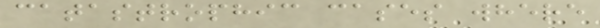catastrophic cases where
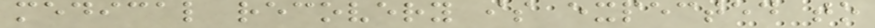medical recovery is expected to
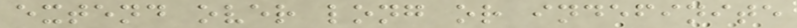extend over long or indefinite
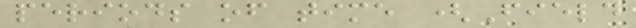periods of time (Field
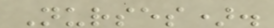Nurses).
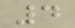4
